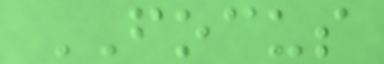FOCUS
